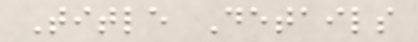Title Details
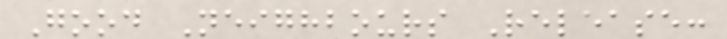Good Neighbours Release:
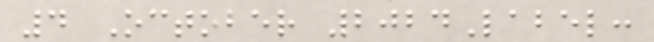4 October 2024Label:
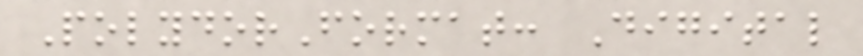PolydorFormat: Digital
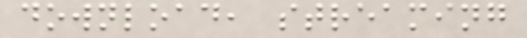download, streaming
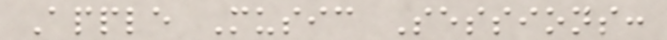Apple Music Sessions:
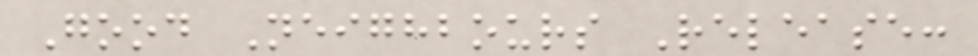Good Neighbours Release:
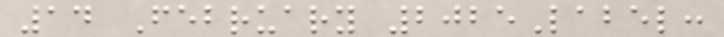14 February 2025Label:
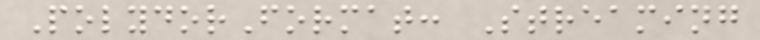PolydorFormat: Streaming
